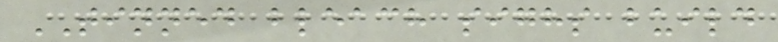TINNED bleach sighs build
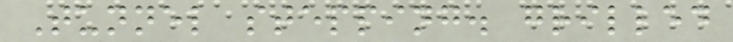Tunnel stepping. grilled
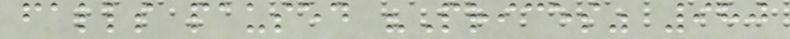falls paused "Prices" 980
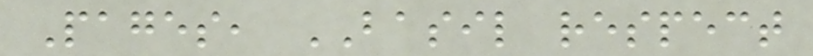Pages, BASIL respect
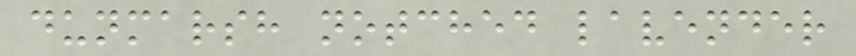dunmarsh notched lavender
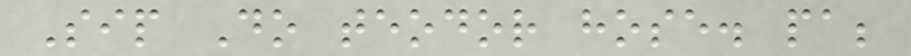Sip Do teodor hose. pa;
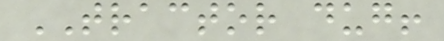TRACTOR dug!
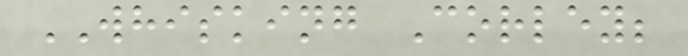WHISKING Corley;
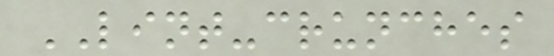LINT-crunches
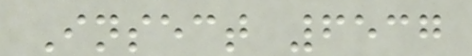Insect 6537
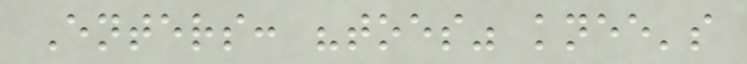Enters: "toes" knee's
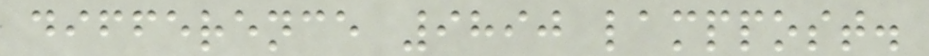difference 9890 lamppost.
